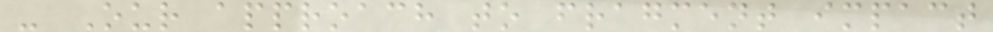- Our approach to fragment impact
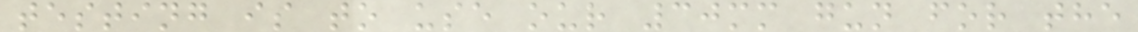testing is to use our 30mm gun for the
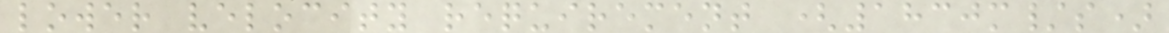lower velocity requirement (1830m/s)
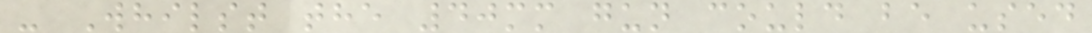- Whilst the 40mm gun could be used
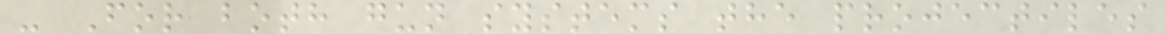- For both gun systems the projectiles
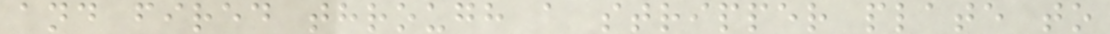and fired through a stripper plate to
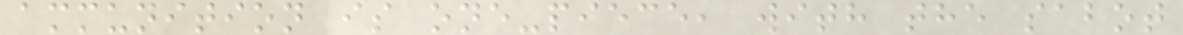ammunition is one-piece, with the sabot
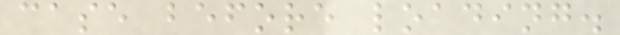case before loading.
